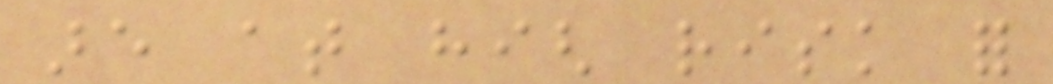are at high risk for
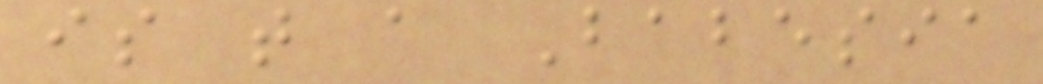is that a Babesia
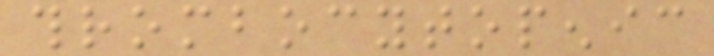thrombocytopenic
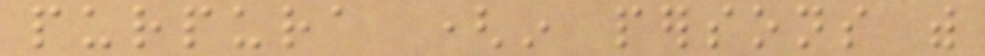purpura (in persons with
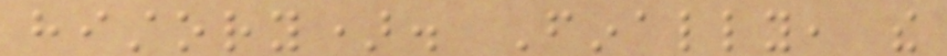history). Finally, the
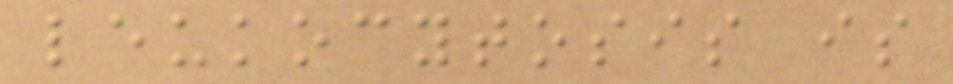leukocytosis is
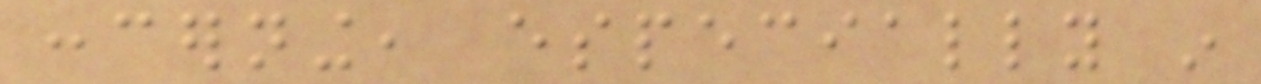concerning, especially in
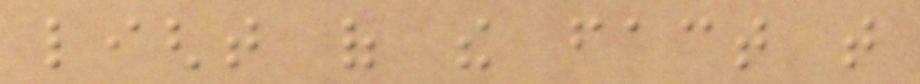light of the fact that
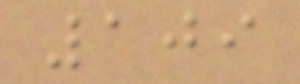109
